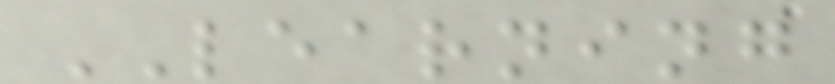LEARNING
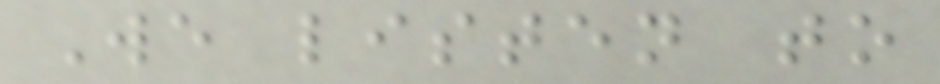We listen to
